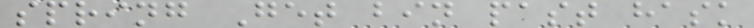spring Get bin past hask
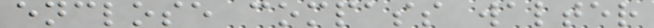enclose compass walter
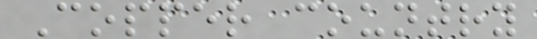Copper country
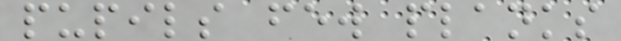pupils few planks
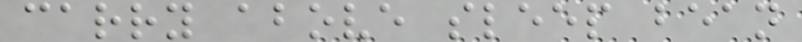carry above sleep bean
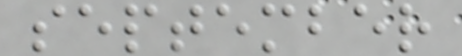september
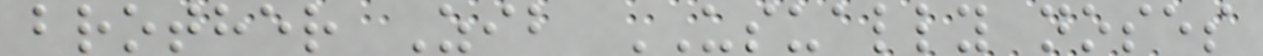brother Zib USUALLY noses
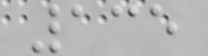135
